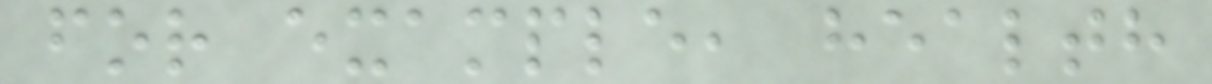for example, health
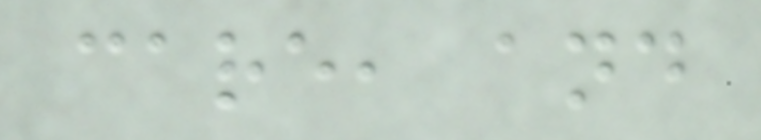care, and
